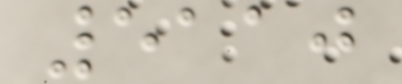5110
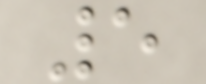5
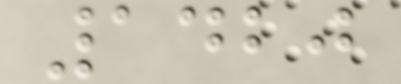1420
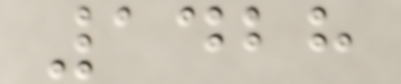1428
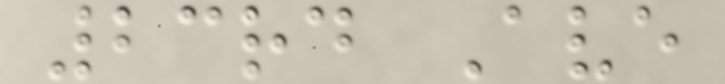23rd Ave
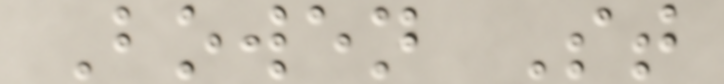Bowen St
